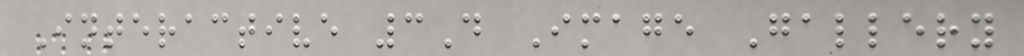Interactive 3D Image Gallery
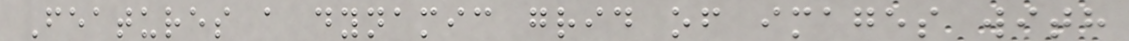Features a dynamic grid of images with
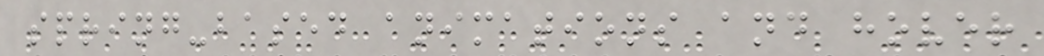spring-based animations and hover
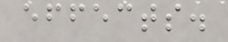effects.
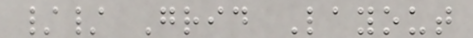// Grid Layout
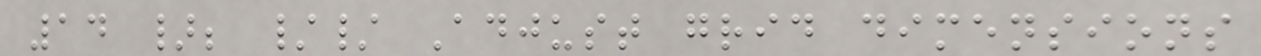14 }; // Adjust grid dimensions
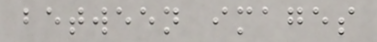between images
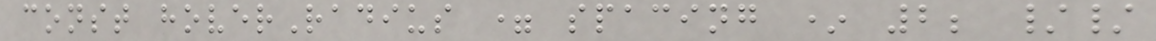const hoverRadius = spacing * 2; //
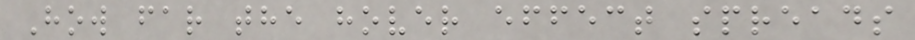How far the hover effect spreads
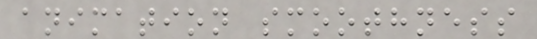animation smoothness
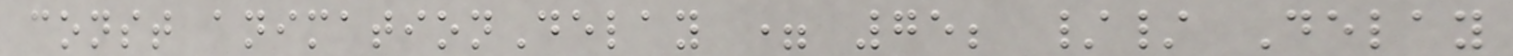const animationDelay = 75; // Delay
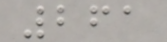261
